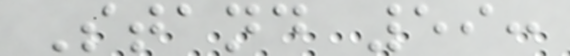Stand 59:
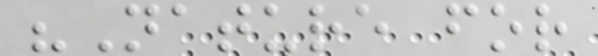"Nature for
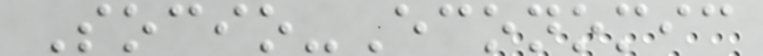Socio-Economic
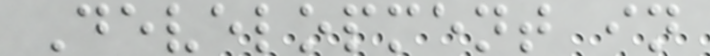Development in
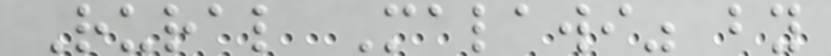Rural Malawi" by
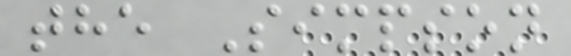the Simpson
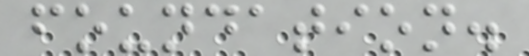foundation.
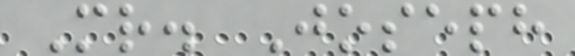Mr. Joseph
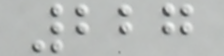227
